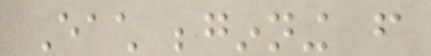Each beginning from
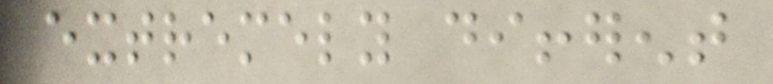extremely different
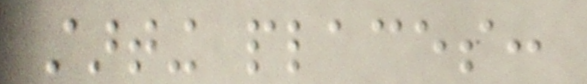starting places:
